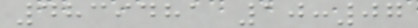4839481 10:07
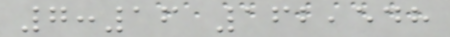7:16 162,548
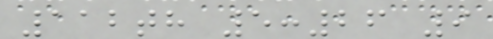112th 5:26 9
